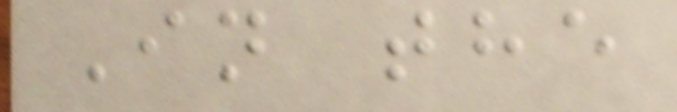In the
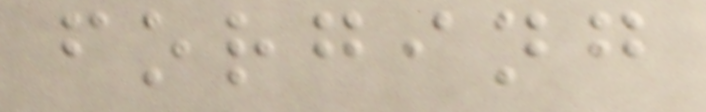forging
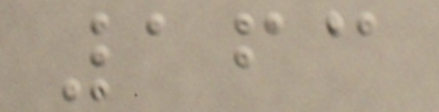163
